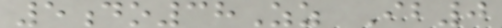5do38Zz Ib0
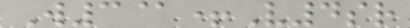W3@+V4sr
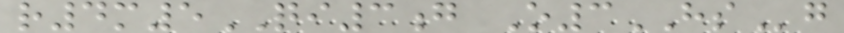r4m5QI3g O3HSg
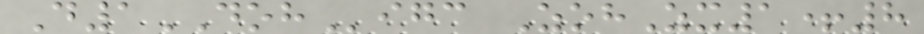D1DOHigc ZohZx1+8
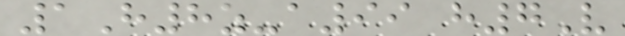1H8z-a99 h7V
